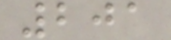201
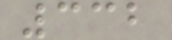332
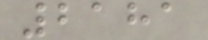2181
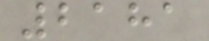2181
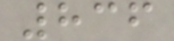836
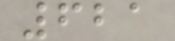621
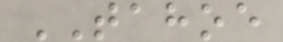TAHOE
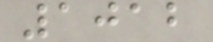1012
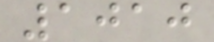1010
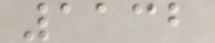1132
